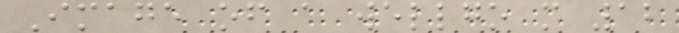Image of a wellgo m 12
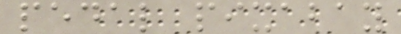pedal pixabay
